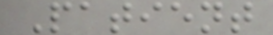Patient
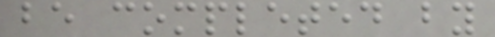be completed by
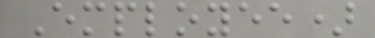Employee)
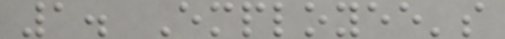1. Employee's
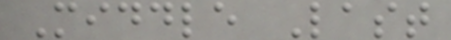Middle Last
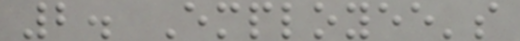2. Employee's
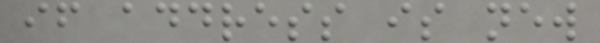if address is new
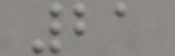21
